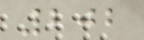202
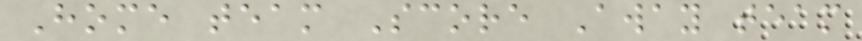Home team Score Away team
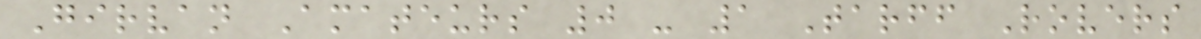Girvan Amateurs 0 - 1 Tarff Rovers
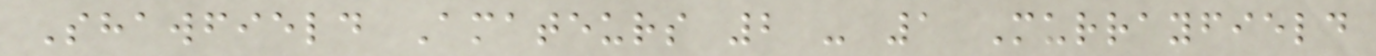Shawfield Amateurs 2 - 1 Murrayfield
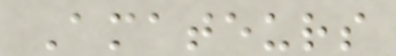Amateurs
